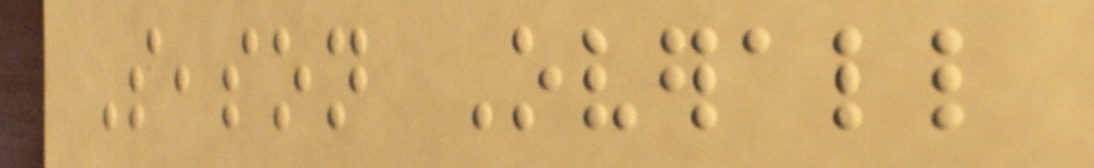Season Overall
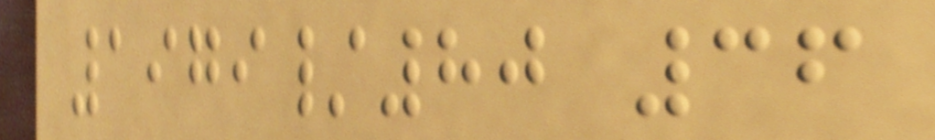1979/80 36
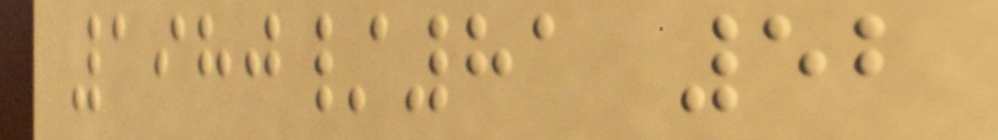1980/81 52
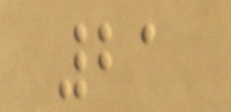21
